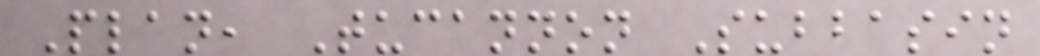Plan, Tucannon Subbasin
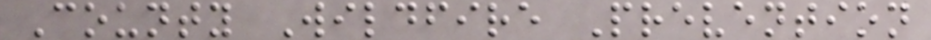County Wildfire Prevention
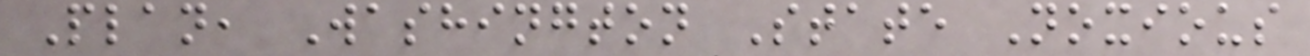Plan, Washington State Noxious
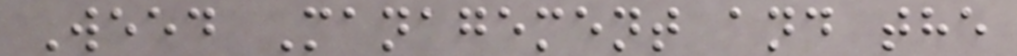Weed Management and the
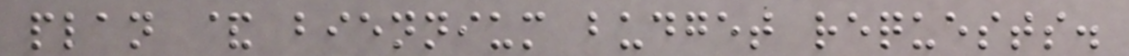plan & biennium budget requests.
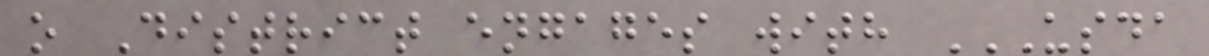o District engages with USDA
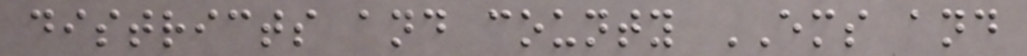districts and county EMS and
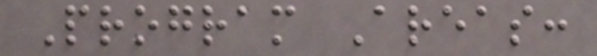Program Areas:
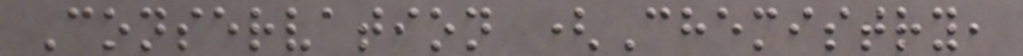Conservation (Chemistry,
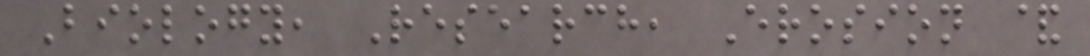Biology, Research, Erosion &
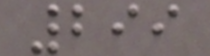299
